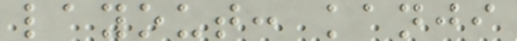layout: kanji
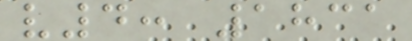v4: 1831
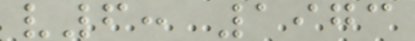v6: 1973
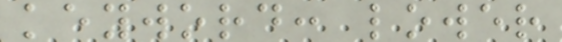keyword: lower
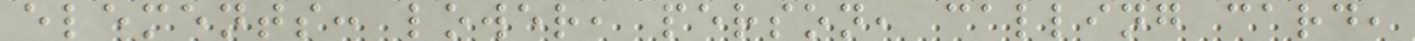elements: lower, person, calling card,
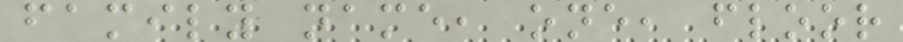family name, one, floor
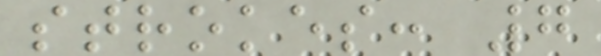strokes: 7
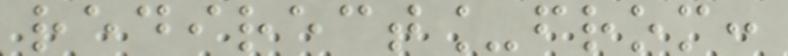redirect_from:
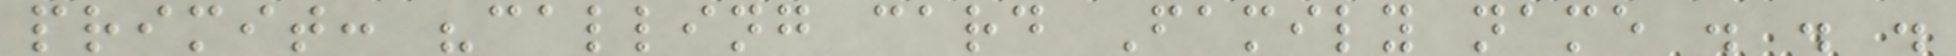primit: "calling card Family name . . .
